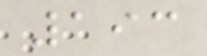193
